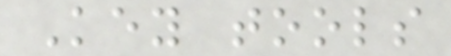Key tools
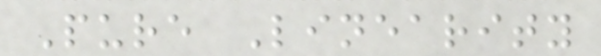Pure Linearity
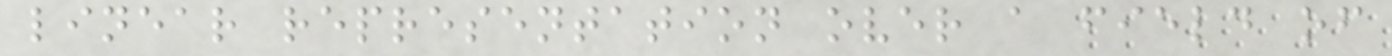linear representation over a field of
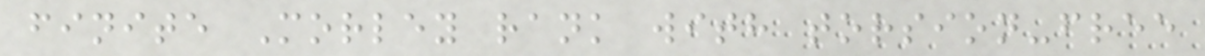finite Morley rank with torsion-free
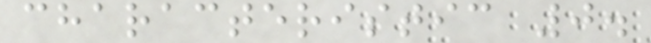characteristic 0.
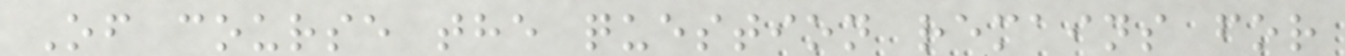Of course the question remains for
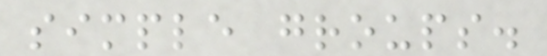simple groups.
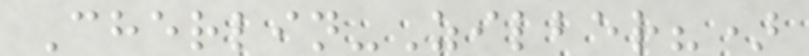Cherlin-Zilber?)
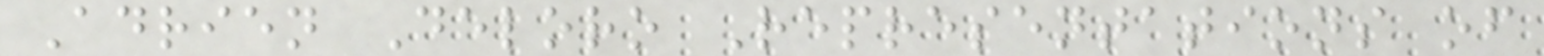Adrien Deloro Representations of
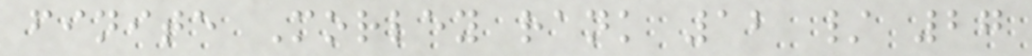finite Morley rank 12 / 27
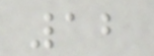12
